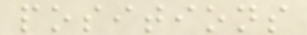positions
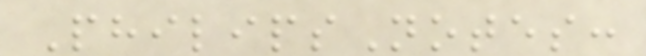PhilipsNotes:
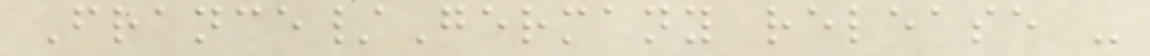France/Germany release -
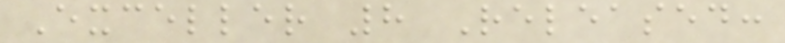Exceller 8 Released:
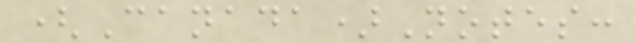(Canada)Notes:
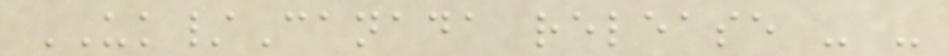UK/Canada release - -
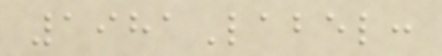1981Label:
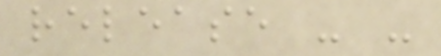release - -
